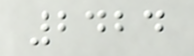2424
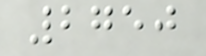2750
